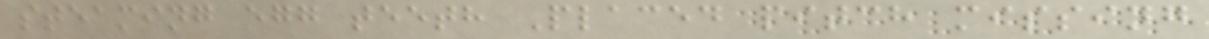steaming egg teeth Placed pitch missing
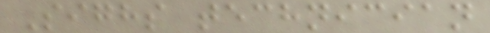Sighs technician
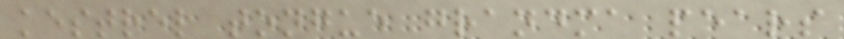kestrel tongue grandma pears
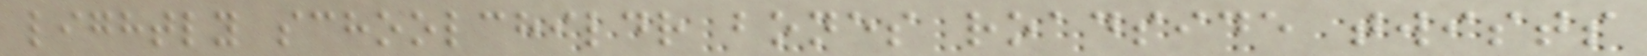lightly schoolchildr bones roadside twists
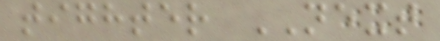tighter NEXT
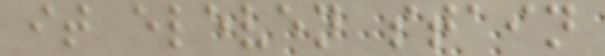it eleven stain
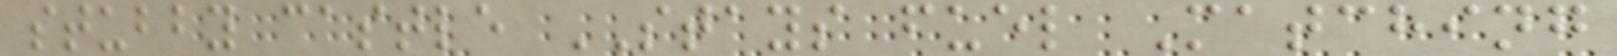stubby castle STAYS fuel Matching
